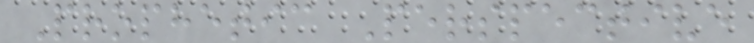Prophetic Perspective
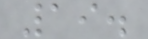19.
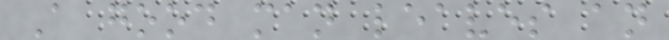A good man leaves an
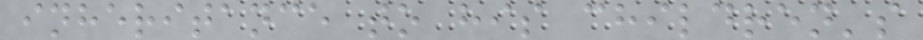inheritance to his children's
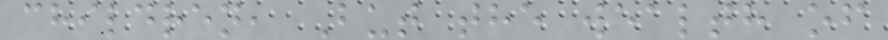children, But the wealth of
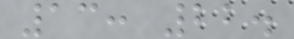13: 22.
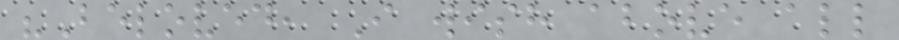"Beloved, I wish above all
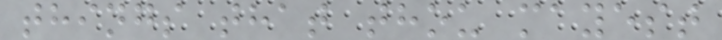things that thou mayest
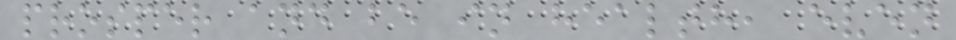prosper and be in health, even
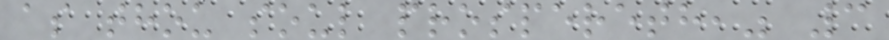as thou soul prospereth," 3
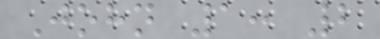John 1: 2
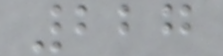227
